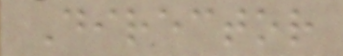Director
